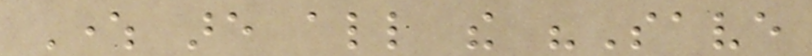Where are all the "Save
